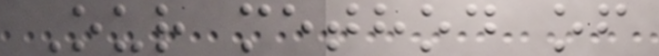Our method of
